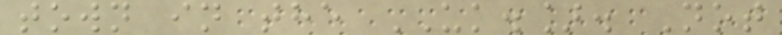town in the UK.]. Not
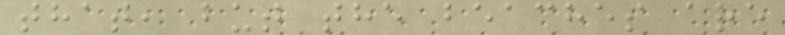that, but the beaches are
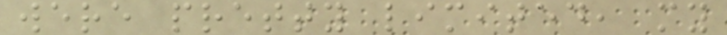were pretty limited, my
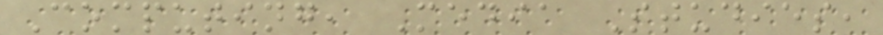Computing, Media Studies,
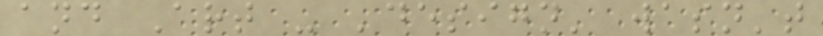and Art - 'design' wasn't
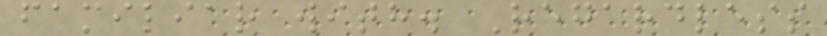familiar with. Regardless
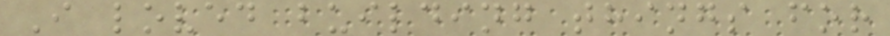I loved building things for
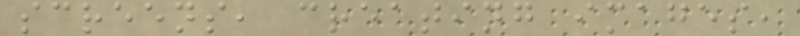screens, creating images,
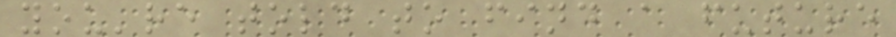you're told to find a future
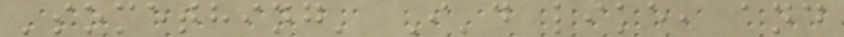'something' I'd like, and
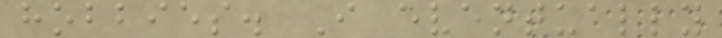hobbies. I eventually
